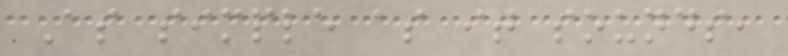As simple as it sounds,
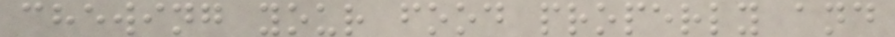chewing your food properly and
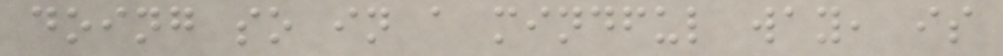doing so in a mindful way, is
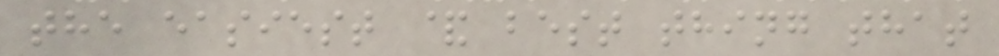the easiest & best thing that
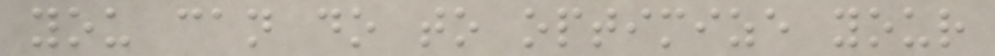you can do to optimize your
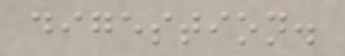digestion.
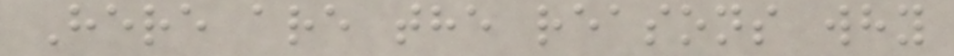Here are the reasons why
